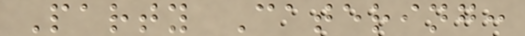Party Catering:
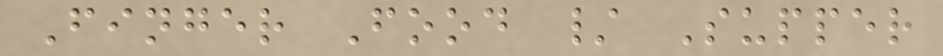Finger Food / Supper
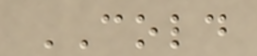COLD
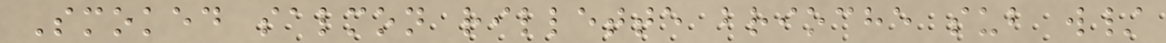Smoked salmon rillette brioche sub w/
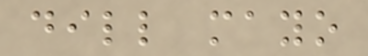dill mayo
